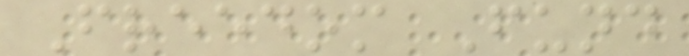Freedom Fund
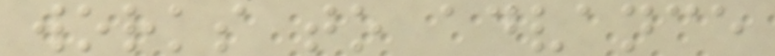works to advance
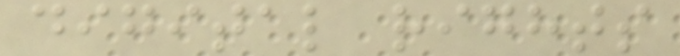digital rights
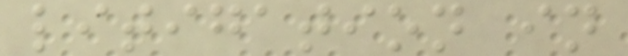litigation in
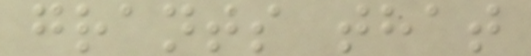grants that
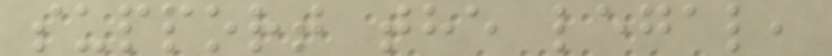support the legal,
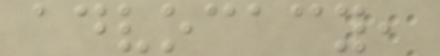advocacy,
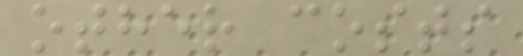other costs
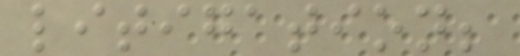litigation;
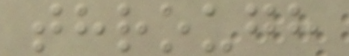through
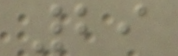29
